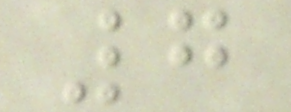7
